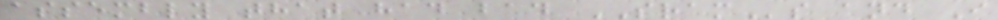assembly that had bad SRAMs and I
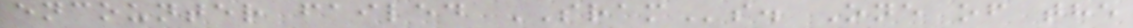encounter failed SRAMs. One of the
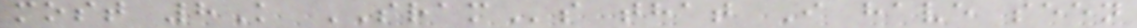most 8K SRAMs that I have seen
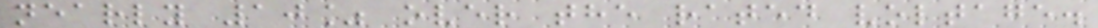nearly 10% over the rated voltage.
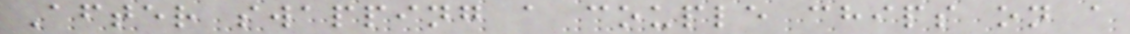After swapping a couple chips on a
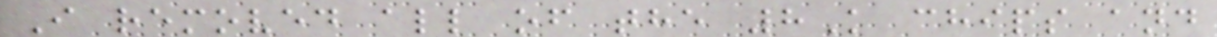I removed all of the 8K chips and
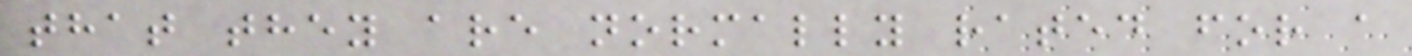that they are normally rated for a
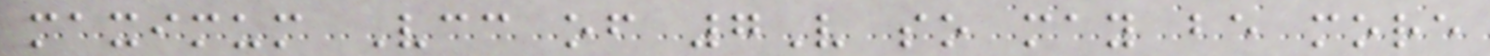maximum Vcc of 7V so may be more
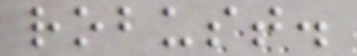robust.
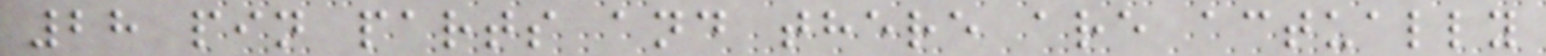28 pin parts and there are actually
